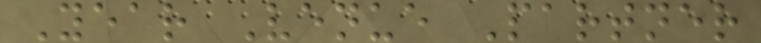Year Venue Partner
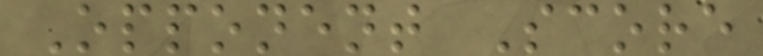Opponent Score
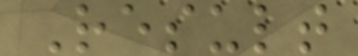Result
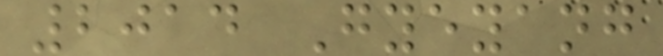2014 Gyeyang
